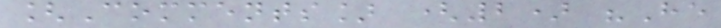[Comments] (2) "He
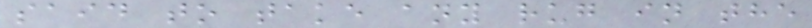said to take any rug in the
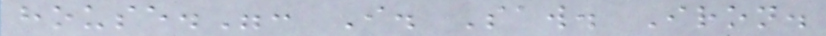house.": I. Saw. Iron.
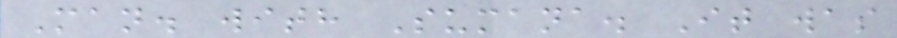Man. with Sumana. It was
